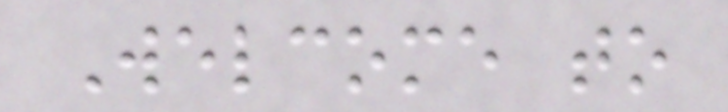Welcome to
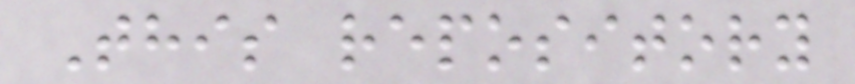This repository
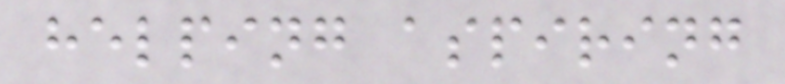helping aspiring
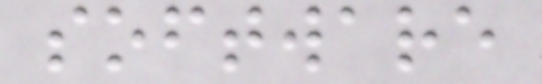software
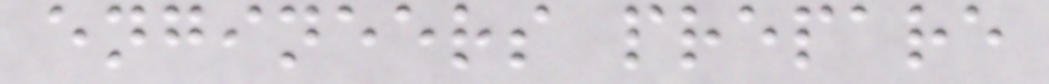engineers prepare
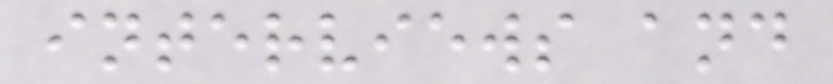interviews and
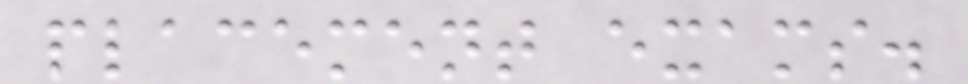placement exams.
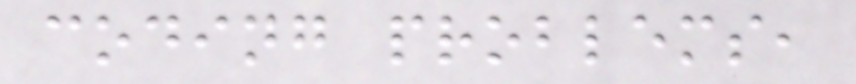coding problems,
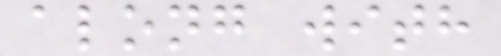along with
